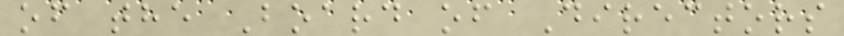of the Board of Directors
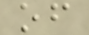of
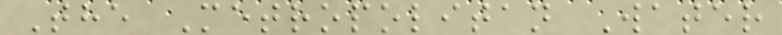The Metropolitan Water
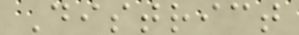District
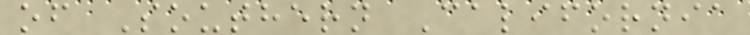of Southern California
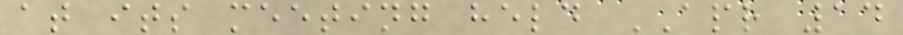at its meeting held APR 14
